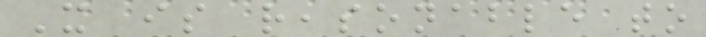It is reasonable to
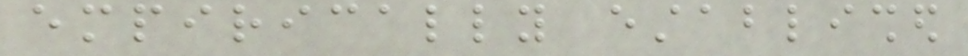empirically established
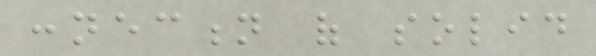connection of solid
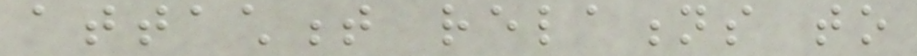attachment relations to
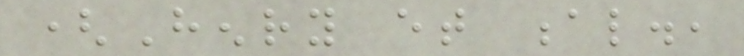(Henry et al.,
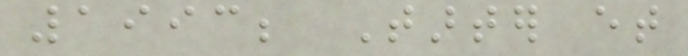1993; Tarter et
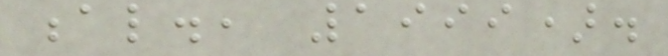al., 1999).
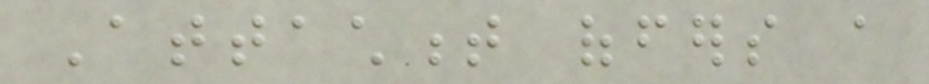Attachment offers a
